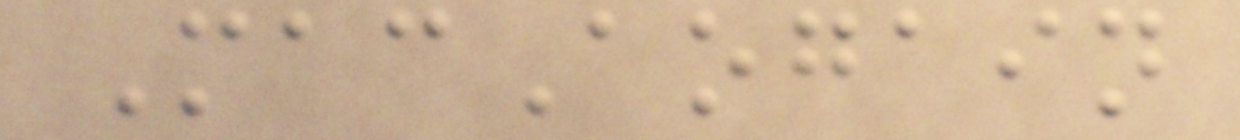MacAogain
